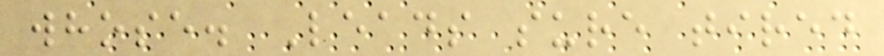whose. Leads sure tired
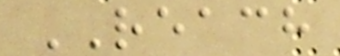REACH
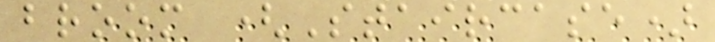broom (Staircase)
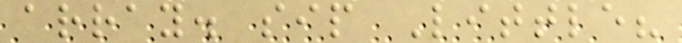array. sip Little?
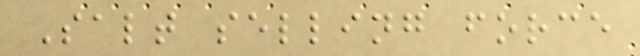Salt selling force
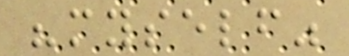"myself"
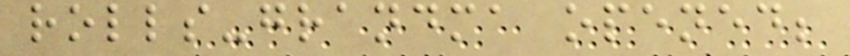rolls-grandma opened;
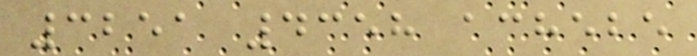3251 4358 achebe
